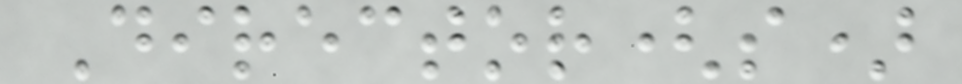Director(s)
